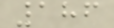186
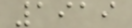1919
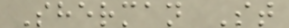Sherman St
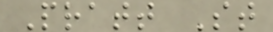Pratt St
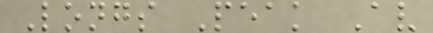Longs Peak Av
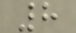8
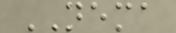NEMA
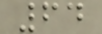64
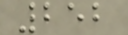252
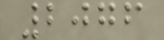2076
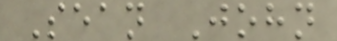Sean John
